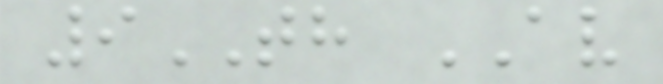9TH AV
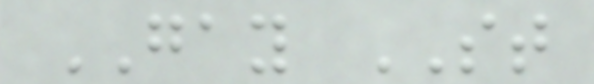GAY ST
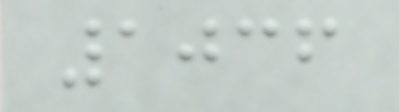1036
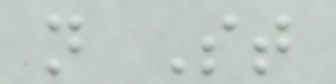n St
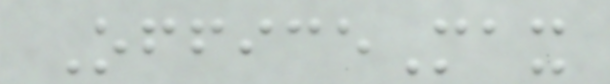OfficeMax
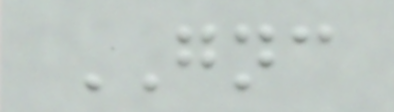GNC
